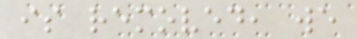is removed, we
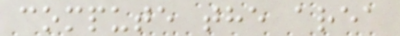compute the area
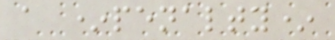a *penalty*
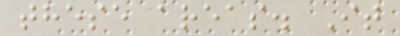these areas. It
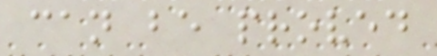can be proved
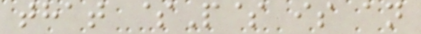that $P$ is an
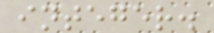integer.
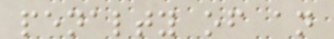penalty of an
